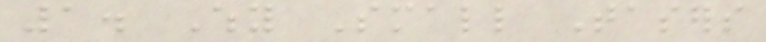1. Why Small Tasers
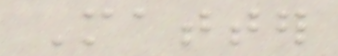Matter
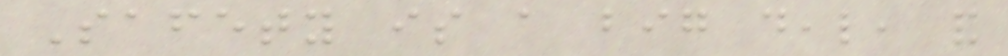Safety is a big deal, and
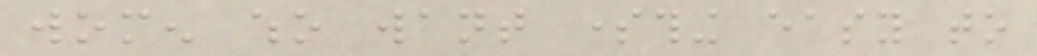women who want something easy to
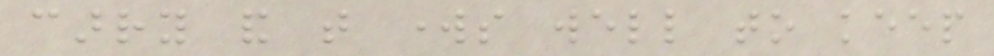carry and that works well to keep
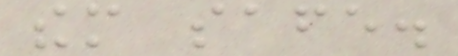them safe.
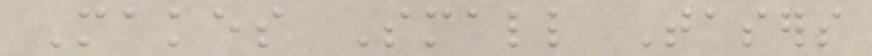Makes Small Tasers
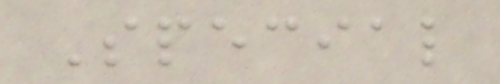Special
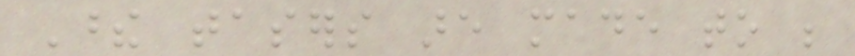These tasers are made to be
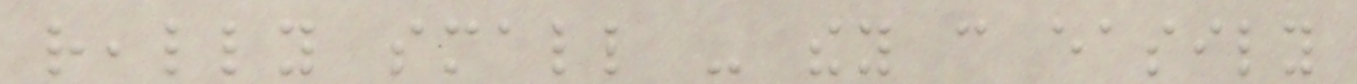really small - they can easily
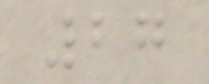27
